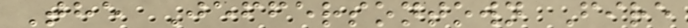The Jeffersontown Fire
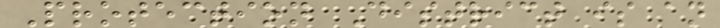Protection District is an
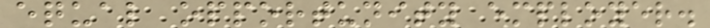equal opportunity employer.
